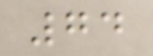74
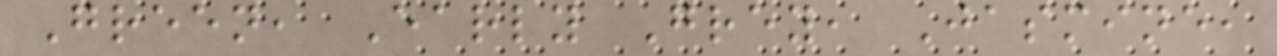Green, Early Grey, Jasmine,
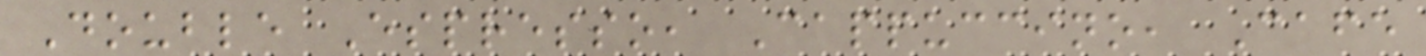Double Espresso, Cappuccino, Cafe
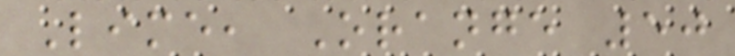Lime, Orange 50
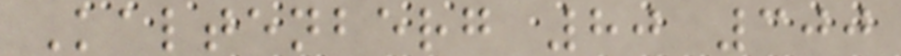Kaltenberg 80 300
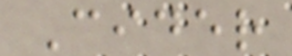Cider
